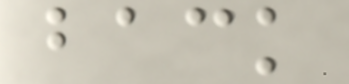back
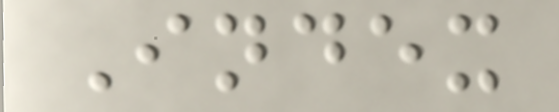Index
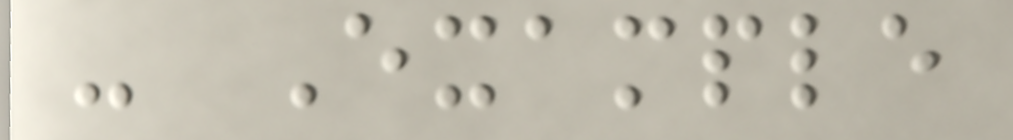- Example
